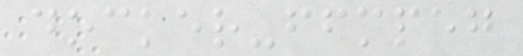docker-ffmpeg
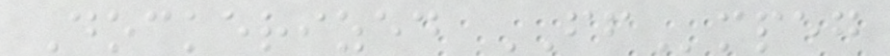Dockerized FFmpeg
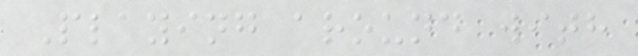Playing around with
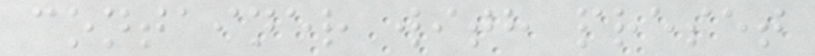container with preset
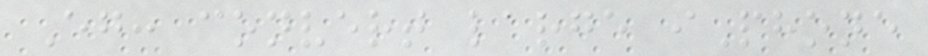Eg: convert large iPhone
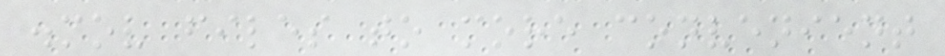.mov files to more convenient
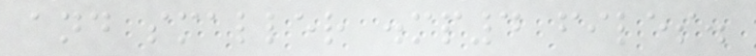and smaller .mp4 files.
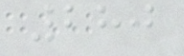280
